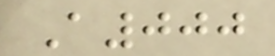A000
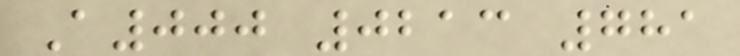A000 0213 781
